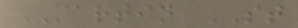MARTIN ST
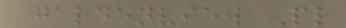Gardenview Pl
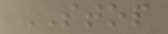STOP
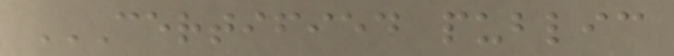CERTIFIED PUBLIC
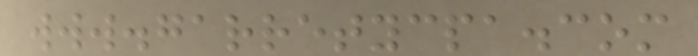www.garretycpa.com
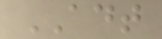ADT
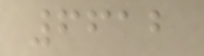6612
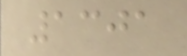1301
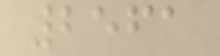2561
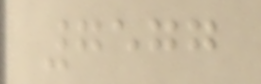7577
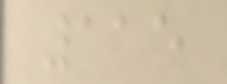115
